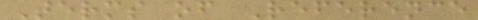Terms of Reference
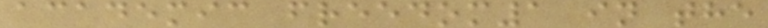academic freedom1 in the
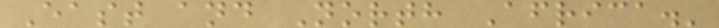East and North Africa.'
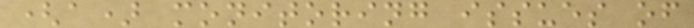(a) monitoring issues of
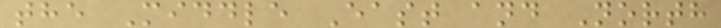the Middle East and North
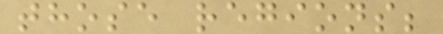those regions;
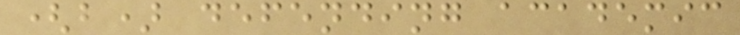(b) defending academic
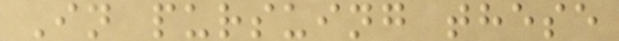In pursuing these
